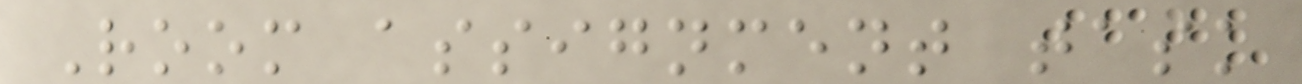Room assignment task
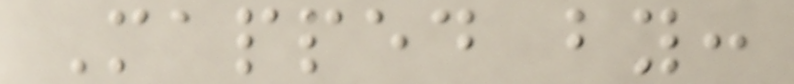Mapped by:
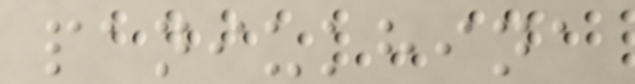paniukhina
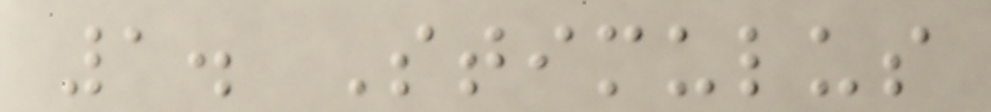1. Stimulus
